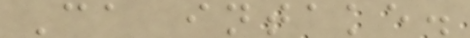Ca intake.
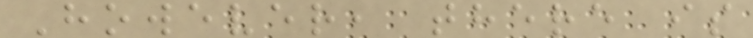However, there is
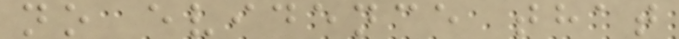no evidence that
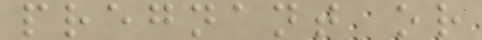pregnant or
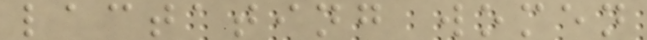lactating women
